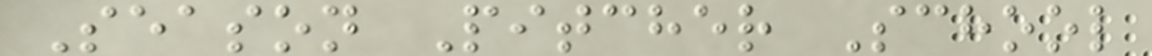Season Pitcher School
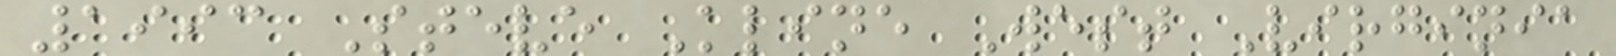1993 Steve Kline West Virginia
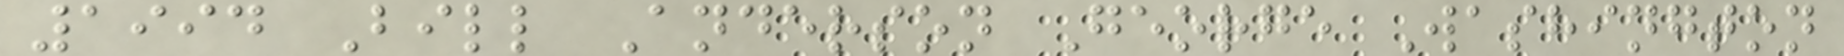1994 Bill Anderson George Washington
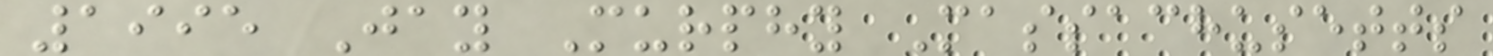1995 Jay Murphy Massachusetts
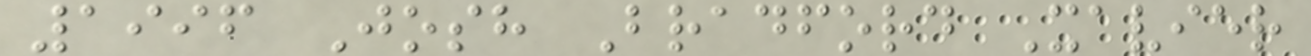1996 Josh Bradford Xavier
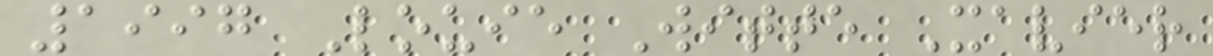1997 Louie Witte Xavier
